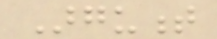Argument
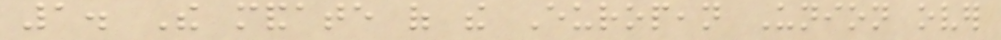1. The mandate of the European Union over
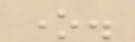one.
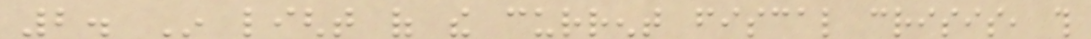2. In light of the current fiscal crisis, this
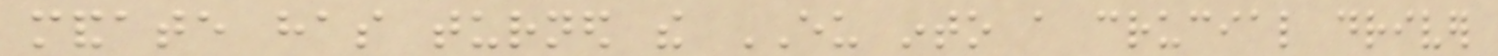mandate has turned the EU into a crucial driver
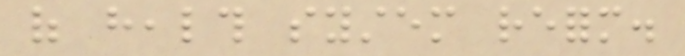of health system reform.
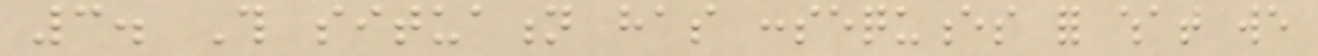3. This situation has consequences for what we
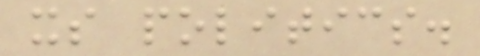its politics.
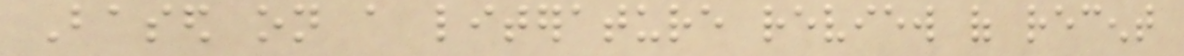Based on a literature review of recent
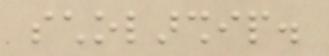scholarship.
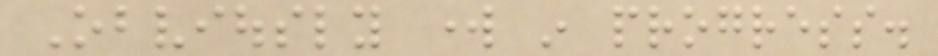Obviously work in progress.
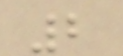2
